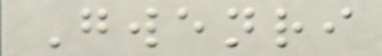Gwenri
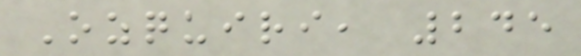Ozquiri, 245
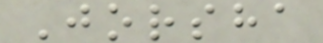Jorsha
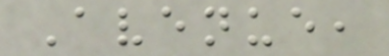Avenue,
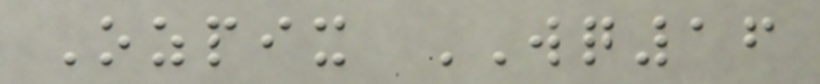Ozpix WQ16
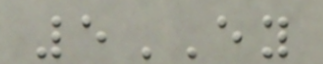5EY
